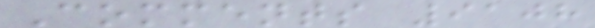Comments 9108
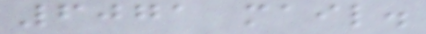6071 mail.
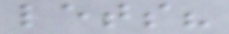lets?
